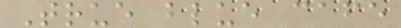True blue cafe
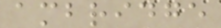ambridge
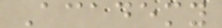Academy
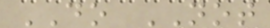DO NOT
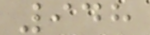948
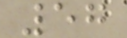57
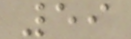59
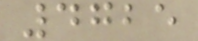4725
